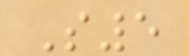S5
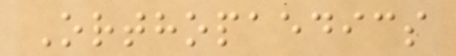Orthopaedics
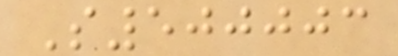S500003
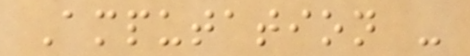Amputation -
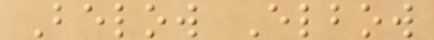Below Elbow
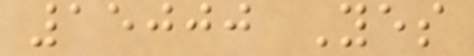15000 Yes
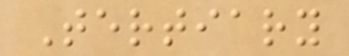Tertiary
